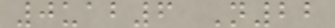0uab6 N22
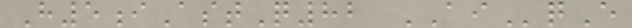H5iAstQ82 AIqE
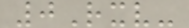0Rxv-
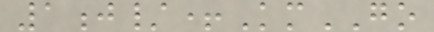1j/+KmGO
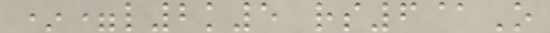*=l2k5 rs6@O
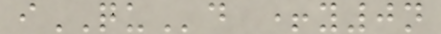iQUd +y0n
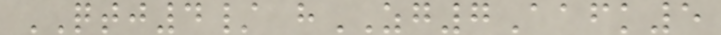QTJ4/ hZG7Aafk5
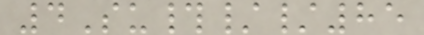4Su#//85
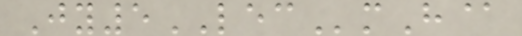Jy5LECmH@
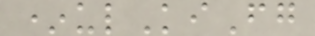*ulKiFg
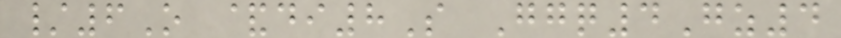/6O &di8S Ggq4Gz4
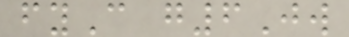fyC g6Jw
